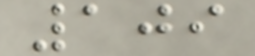109
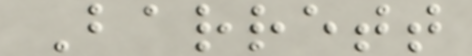Barrett
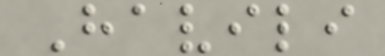Havili
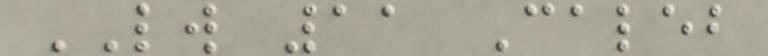LW 11 Caleb
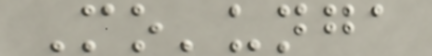Mo'unga
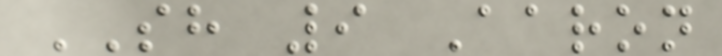SH 9 Aaron
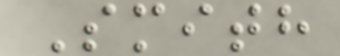Smith
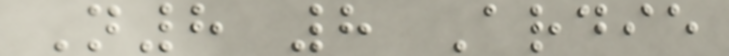N8 8 Ardie
